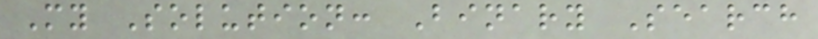My Solution: Binary Search
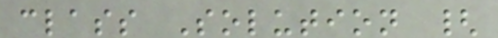class Solution {
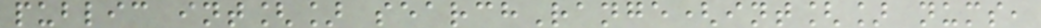public int[] searchRange(int[] nums,
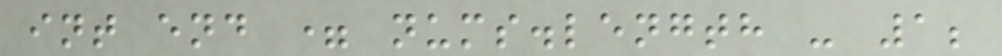int end = nums.length - 1;
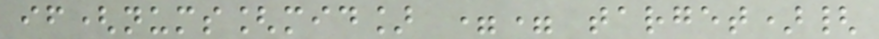if(nums[mid] == target){
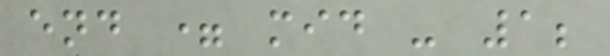end = mid - 1;
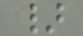}
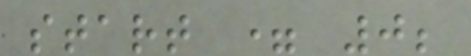start = 0;
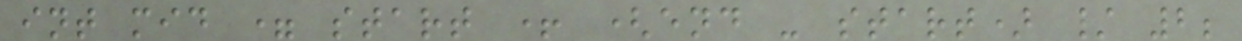int mid = start + (end - start) / 2;
